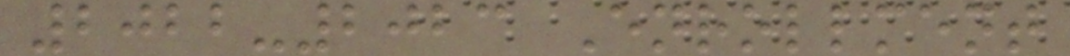2022-2023 Enrollment
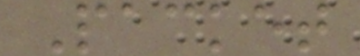Packet
